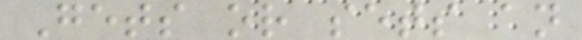Gets or sets an
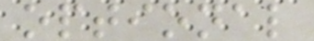optional
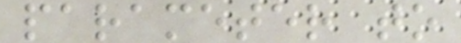parameter to
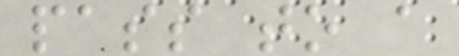pass to a
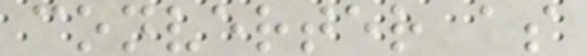converter as
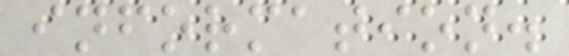information.
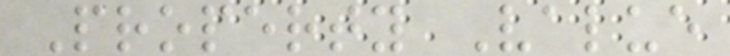Property Value
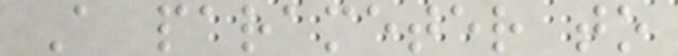A parameter to
